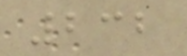232
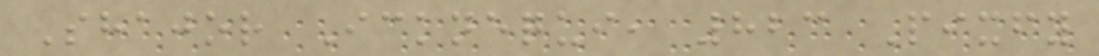Shajor Icknequi, 823 Pixfy
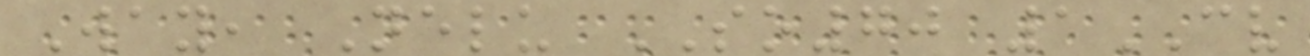Way, Nelu SO70 1CV
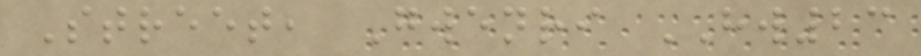Street, Gwenri HW23
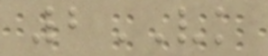2VK
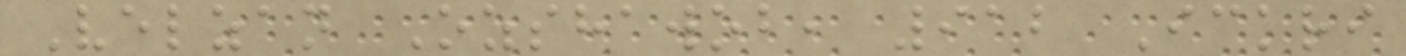Velzan Ozshawob, 912 Ickri
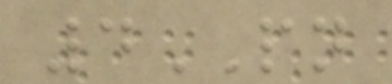4PN
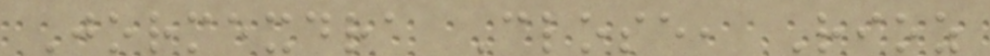Jormexdra Close, Rioz
